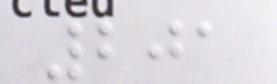201
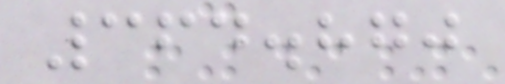364.870
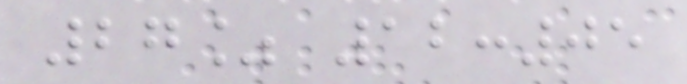27% 12:05
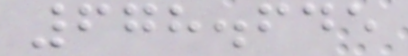678.645
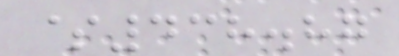$438.87
